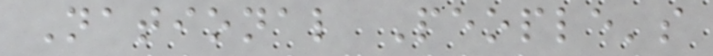National People's
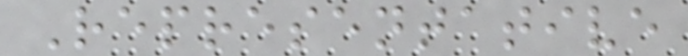Representative
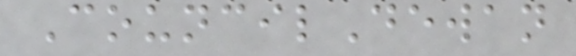CouncilDewan
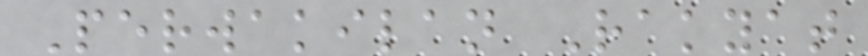Perwakilan Rakyat
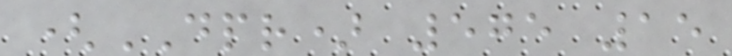(DPR) 575 15
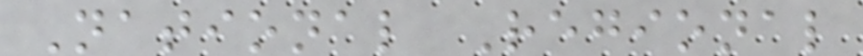National Regional
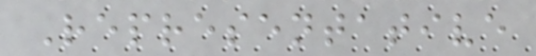Representative
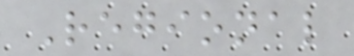Regional
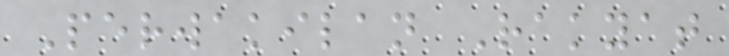Perwakilan Rakyat
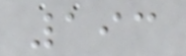193
